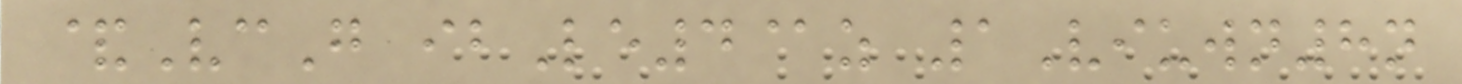&VcG ibLe4@z 1Viuwn8n
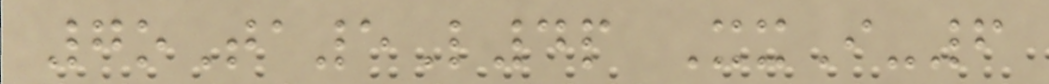7oTa5L4p XxI-6
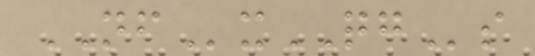NFxQGs
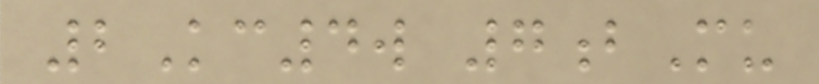2Kc4w 7bMu
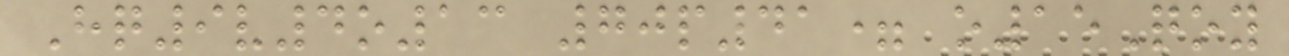Hq9v4o13 70p41= o15Qoy
